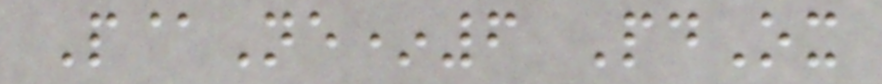P@Ne*6 PdOx
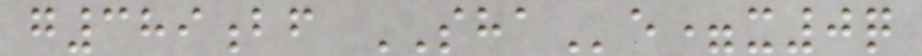g389bf SHAe=x0q
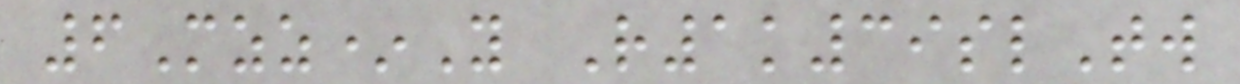6Mzz*Y R1k39slTw
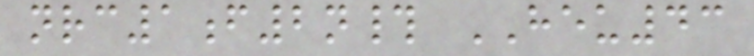nrc1f2n# HEU43
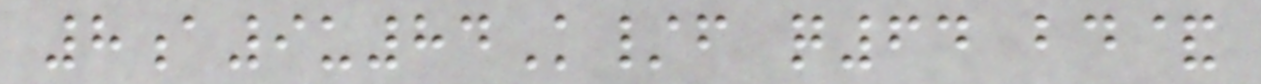8a9u84K/f q64 bd&
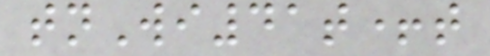tnWi41t+t
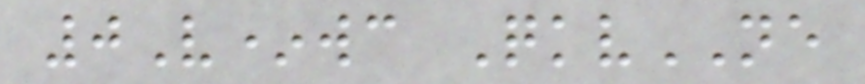0V*wc QkvNE
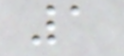1
